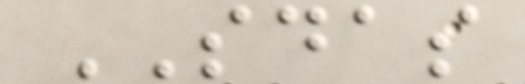SDAS
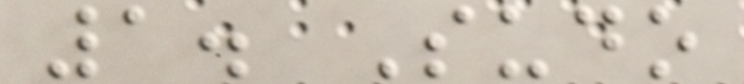1. Sudo
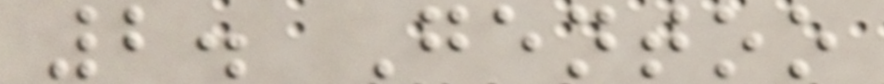2. Gentoo
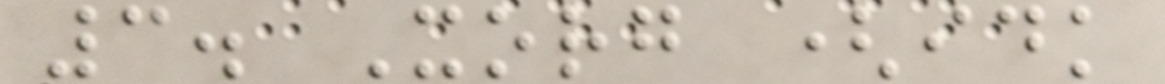3. Xorg (idk
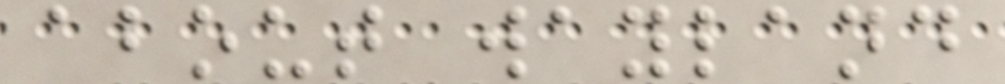about wayland
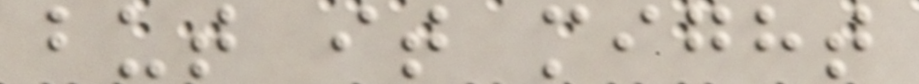but it might
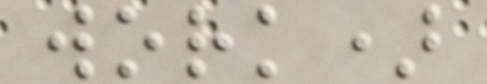work)
